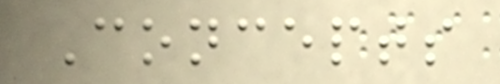Concepts
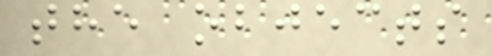the objects
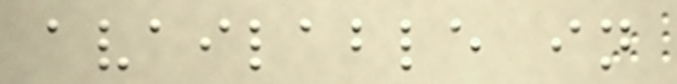available in
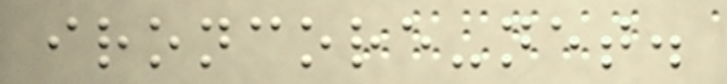ironcore-net.
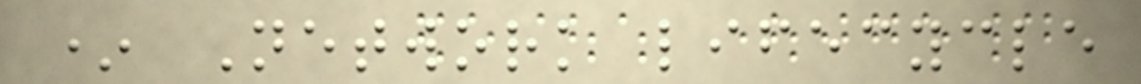* Network lifecycle
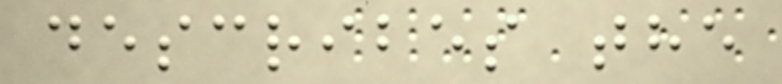describes the
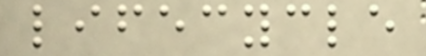lifecycle
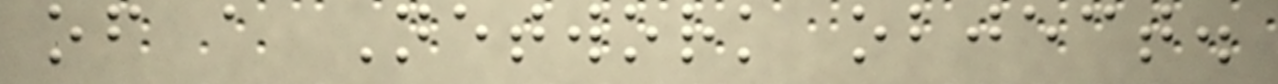of a Network object.
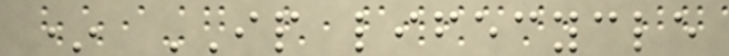* IP lifecycle
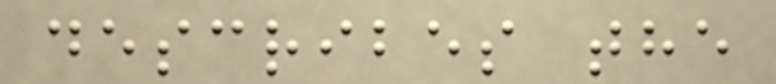describes the
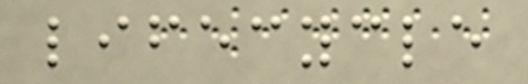lifecycle
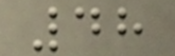48
